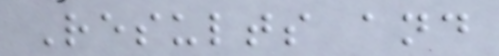Results and
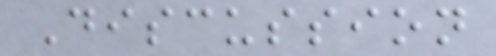Discussion
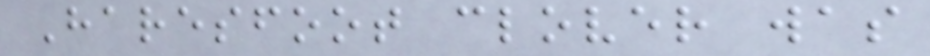Haresfoot clover was
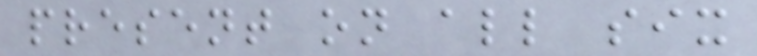present on all six
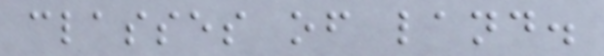classes of land.
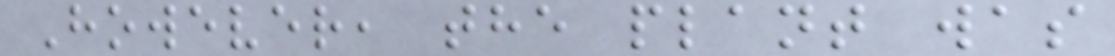However, the plant was
